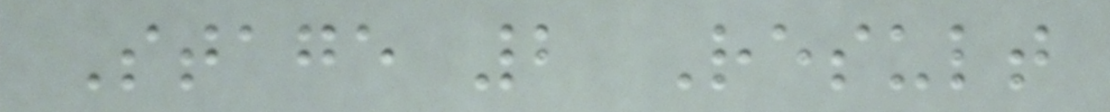Stage 2 Result
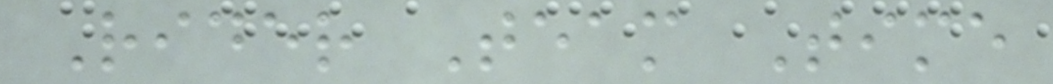Rider Team Time
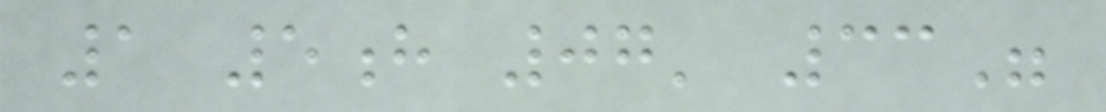1 5h 07' 33"
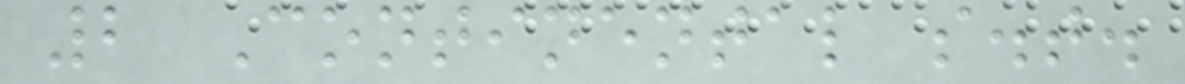2 Continental s.t.
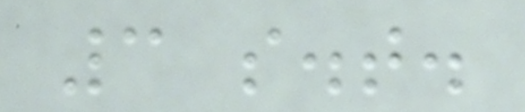3 s.t.
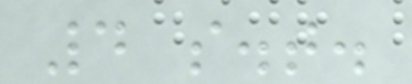4 s.t.
